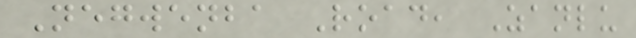Negwenba Road, Zanlu
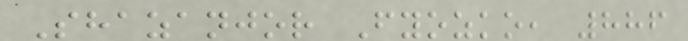Shazanjor Fyozko, 886
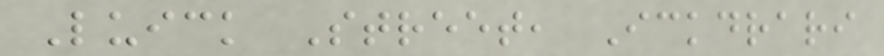Luick Street, Ickdrari
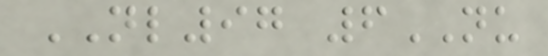NL97 6NU
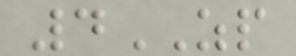4ZP
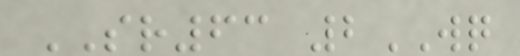SR63 2WQ
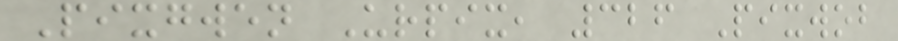Pixgwen Urpix, 326 Pixwob
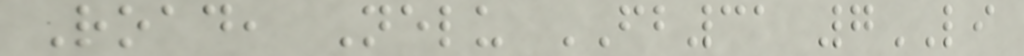Road, Nelu FB31 7LI
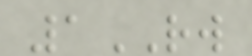1RW
